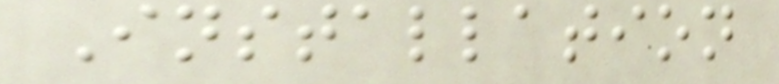Installation
